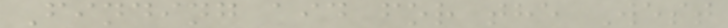Finding aid for the West
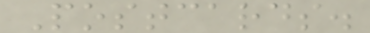Postcards.
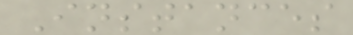Instances
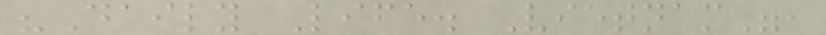"Daily Life. Vietnam",
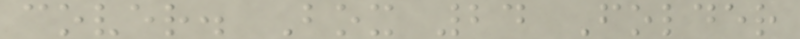cover. Box 24 Folder
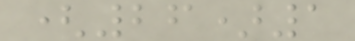(26)1
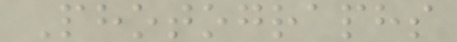Photographs
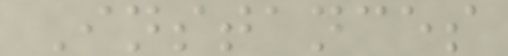Instances
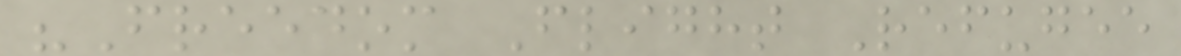"Freedom Flight Refugee
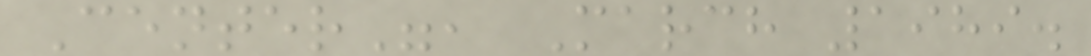Center", March 1989.
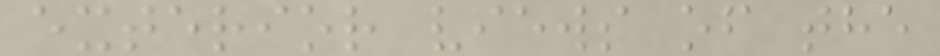exterior views of the
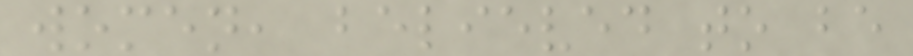women, believed to be
